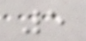5
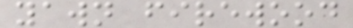yawn firewood
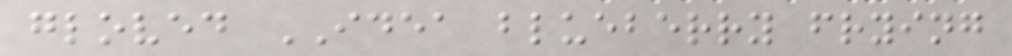gloved IDEA blueberry frying
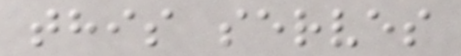this serves
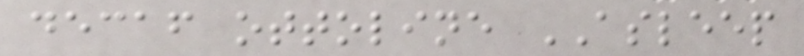decaf ottoline ASLEEP
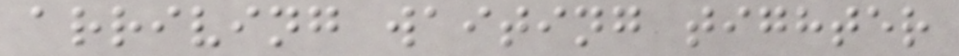arriving waiting tighter
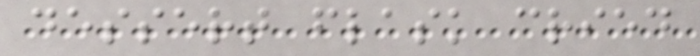dessert flask cried
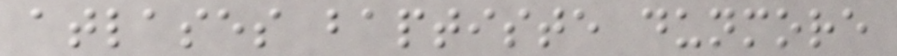atlases baptiste dunmore
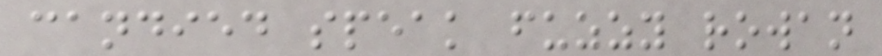candied speak fuzzy rowan
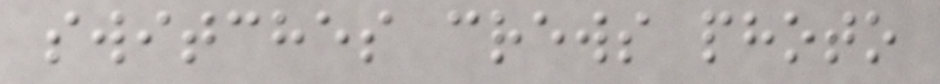switches crews photo
